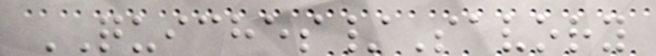QUICHES/Savory
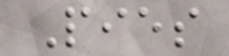Pies
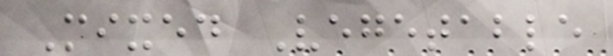Mixed Vegetable
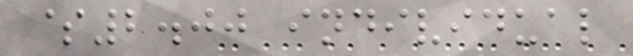$2.00 individual
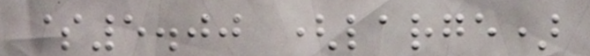$5.00 (large)
